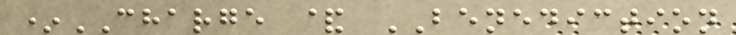*CHARGE & BENEDICTION
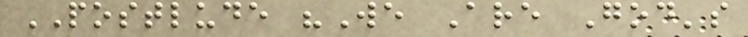POSTLUDE "We Are God's
